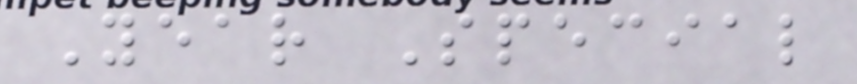Year Special
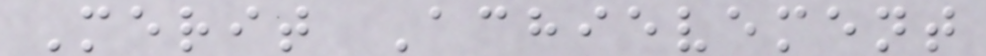Merit Achievement
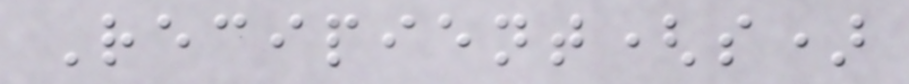Recipient(s)
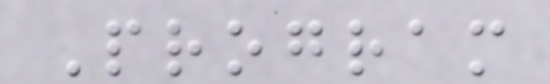Program
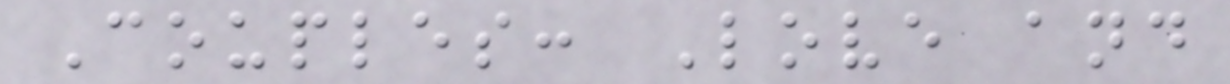Couples: Love and
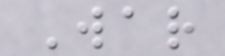War
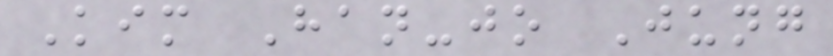Kim Han-jo Jung
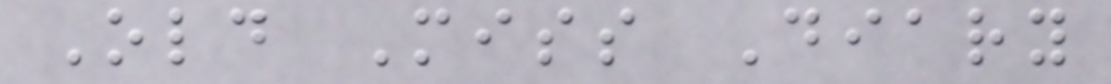Old Miss Diary
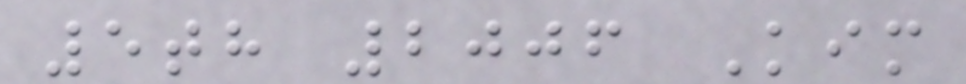5th 2006 Kim
